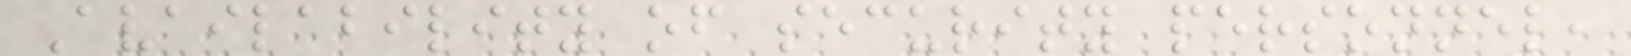Availability of security personnel,
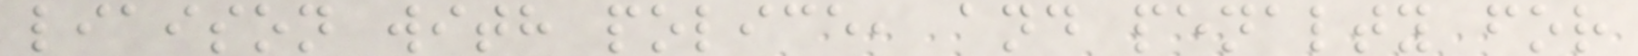liaison with police, and penalty for
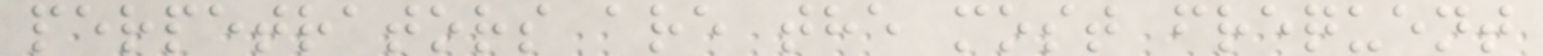perpetrators are the most frequent
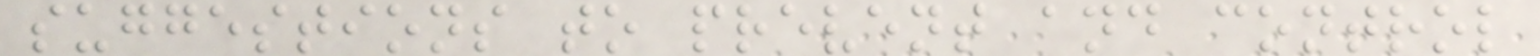suggestions to prevent and control
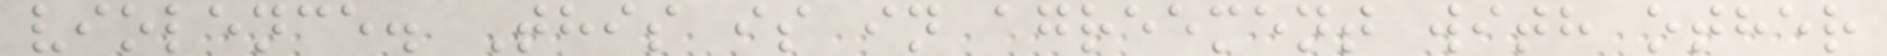violence. This is in agreement with other
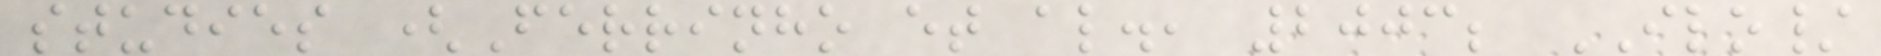studies (Ferrinho et al., 2003; ILO/
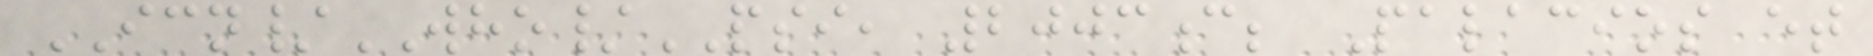ICN/WHO/PSI, 2003c; Palacios et
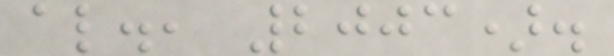al., 2003).
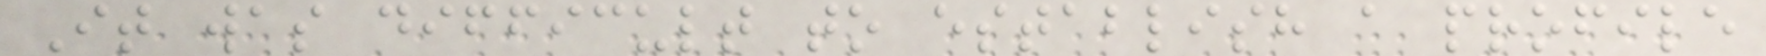It was difficult to establish a profile
